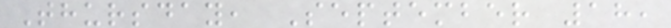Thursday, September 18,
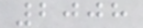2008
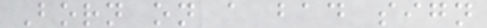Born on a bad sign
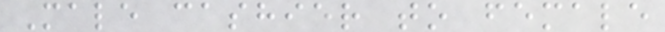Male cashier to female
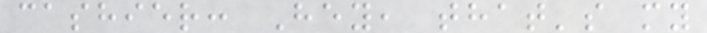cashier: Hey, that's my
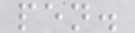pen.
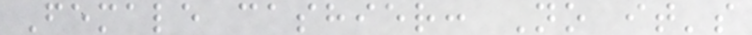Female cashier: No it's
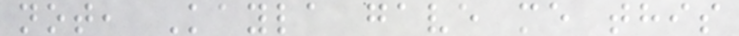not, Kayla gave me this
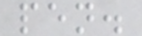pen.
